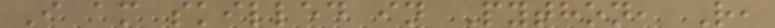I am skilled in Python, R,
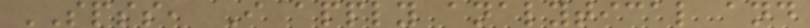SPSS, I apply analytical and
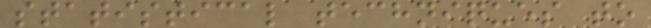statistical techniques to
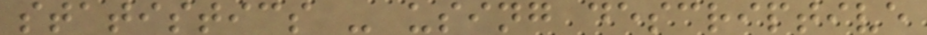statistics - using descriptive
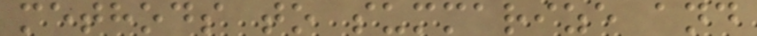methods to summarize and
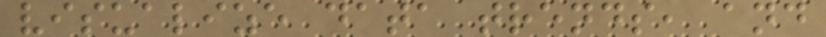visualize data trends, and
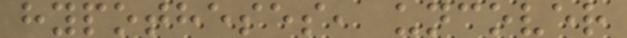hypotheses, uncover
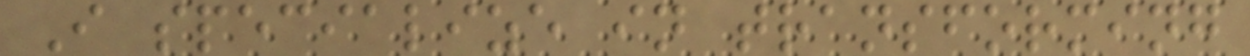I specialize in transforming
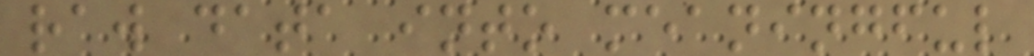raw data into meaningful
